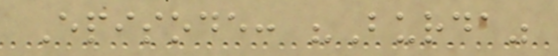Episode: "Burda"
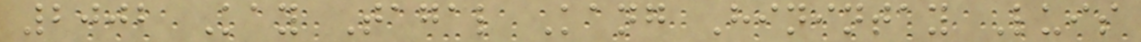2002 Kay Tagal Kang Hinintay Luis
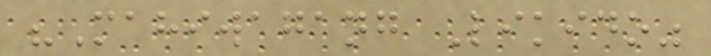"Mahiwagang Likido"
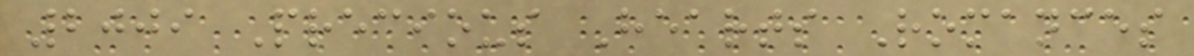2009 Precious Hearts Romances
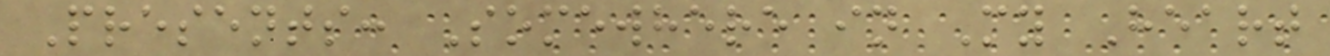Presents: Somewhere in My Heart
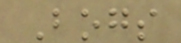Bogs
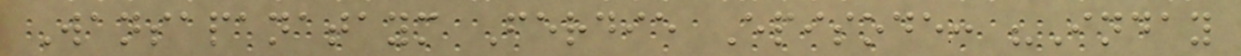Wansapanataym Ferdie Episode: "Inday
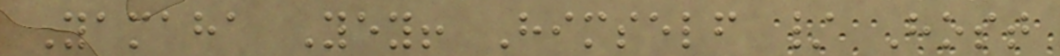Yamaha Yey! Himself / Host
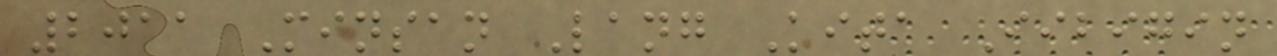2011 Minsan Lang Kita Iibigin
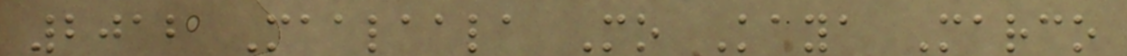2012 Maalaala Mo Kaya Marco
